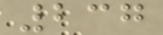237
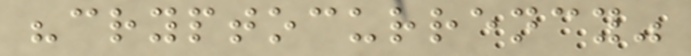"cryptocurrency"
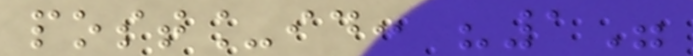post_id: "1"
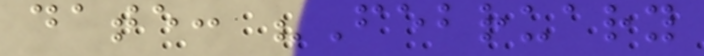date: "February
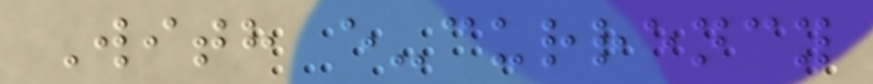With e-currency
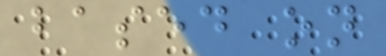based on
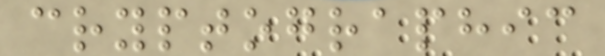cryptographic
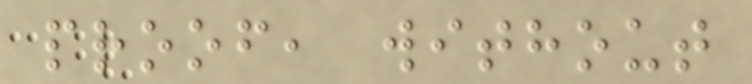proof, without
